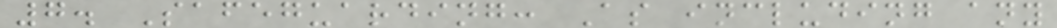7. Safeguarding: As including any
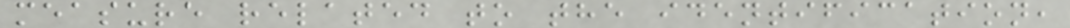measure related to the identification,
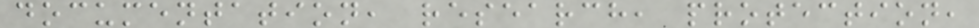documentation, research, protection,
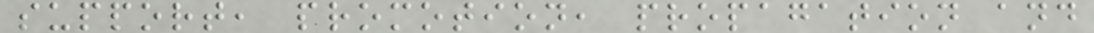support, promotion, propagation and
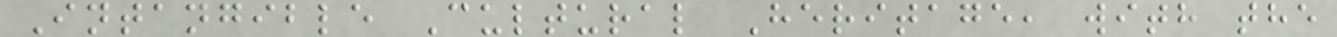Intangible Cultural Heritage, with the
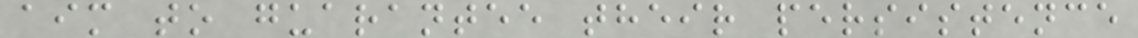aim to guarantee their persistence
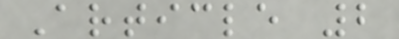Article 2
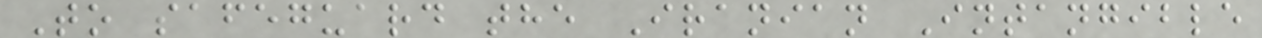To safeguard the Iranian Intangible
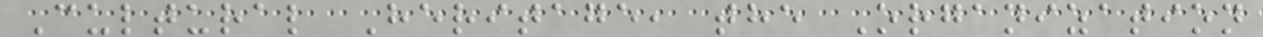Cultural Heritage, the Organization
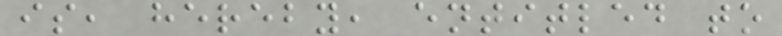is, hereby, entitled to
